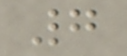7
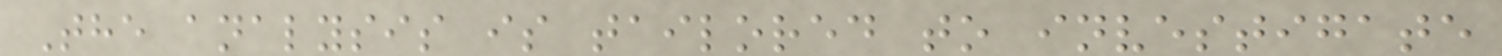The analysis is tailored to investigate
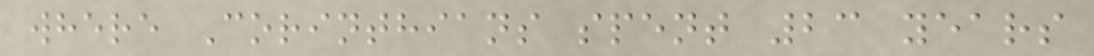where Corinthians spent 23 years
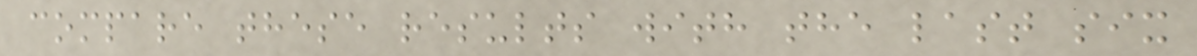compare these results with the last six
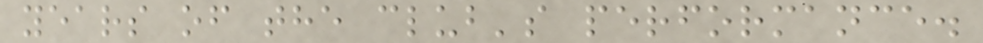years of the club's performance.
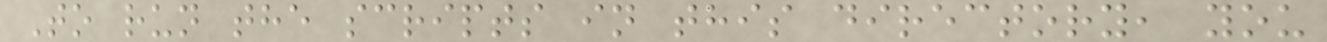To run the scripts in this directory, you
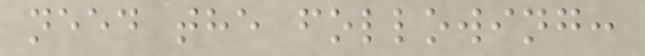need the following:
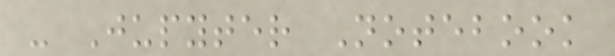- Jupyter Notebook
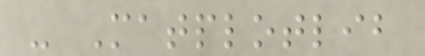- Matplotlib
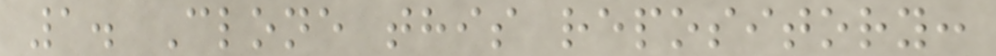1. Clone this repository:
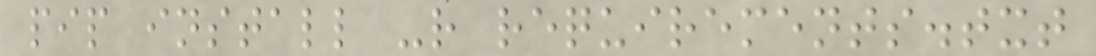pip install -r requirements.txt
